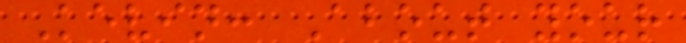Kevin: About your
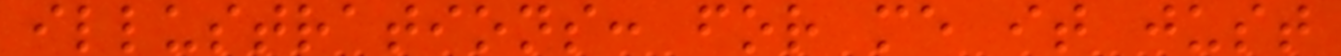illustrations: for me it just
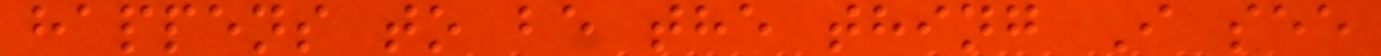happens to be the thing I see
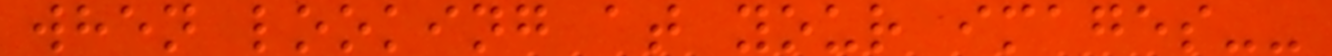when looking at your images--
